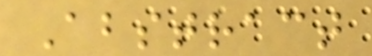Abstract
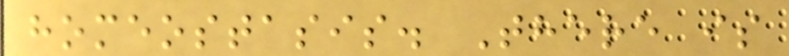homeostasis. There is
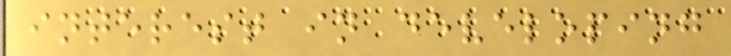interest in developing
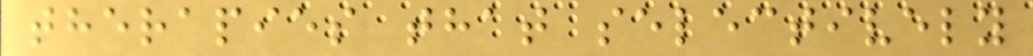therapies that selectively
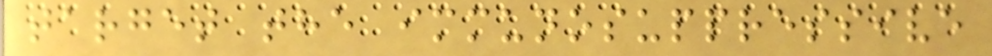target the immunosuppressive
